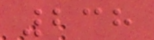238
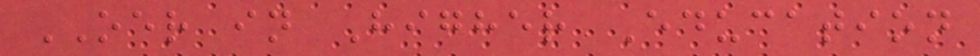OER in Higher Education
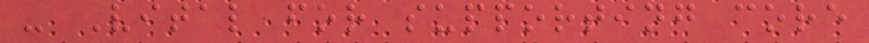- Vital for supporting core
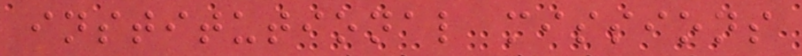institutional missions
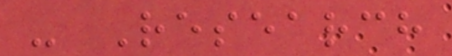- Research
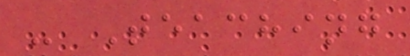- Teaching
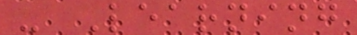- Learning
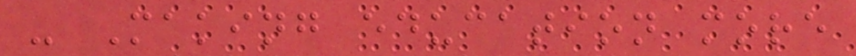- Making education more
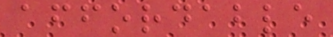affordable
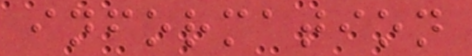information
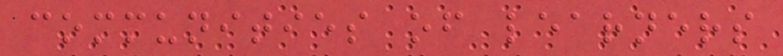communities of learners
